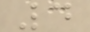4
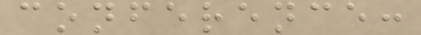conference:
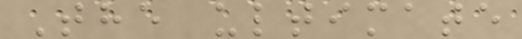The ultimate
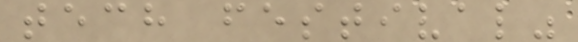tech festival"
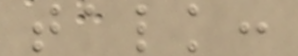talk:
